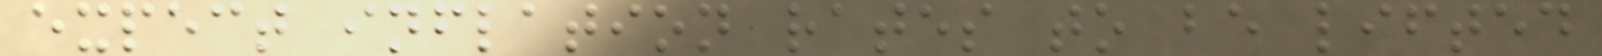expect inflation rates to be lifted
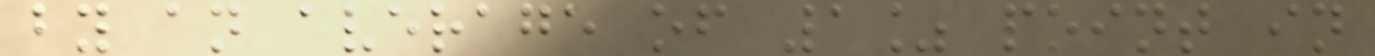by an average of 1% point in
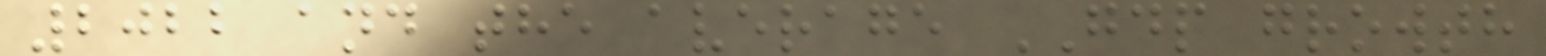2022 and the average GDP growth
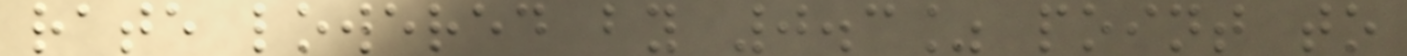rate lowered by 0.3% point to
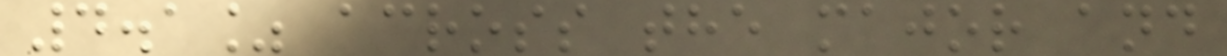4.1% across the major and
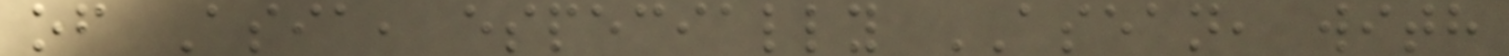of Asia, especially ASEAN, with
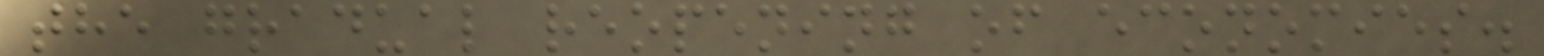the gradual reopening of economies.
